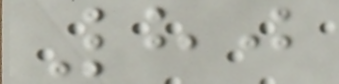80
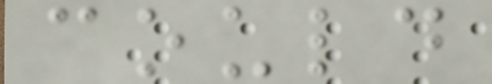could
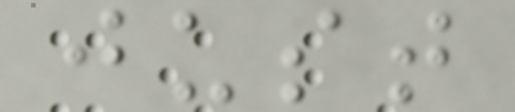just
